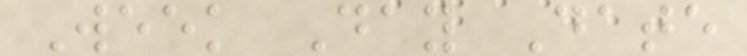Week Day Date
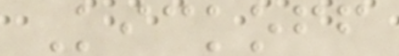Kickoff
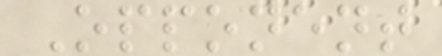Opponent
